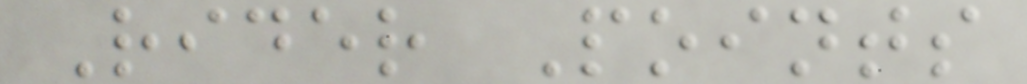Rider Points
